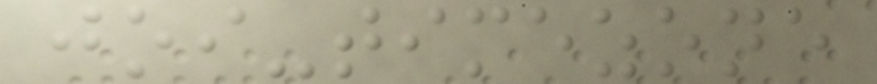joi-timezone
